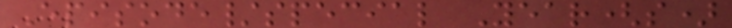Episode/special Year(s)
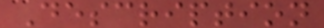Description
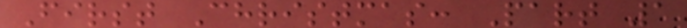First Christmas: Part 1
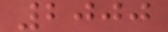2000
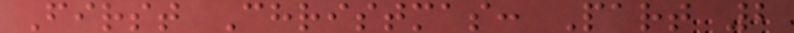First Christmas: Part 2
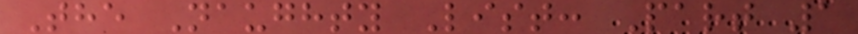The Naughty List: Part 1
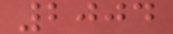2004
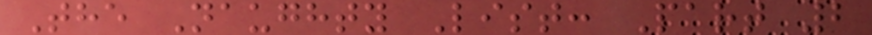The Naughty List: Part 2
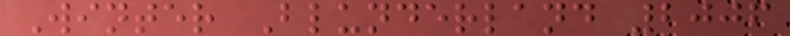Winter Blunderland 2006
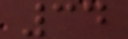34
